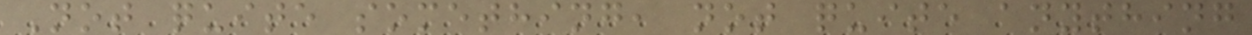Not quite something, not quite anything
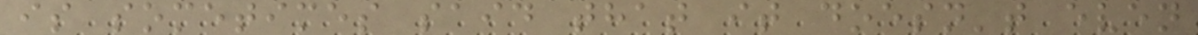is sometimes said that it doesn't even
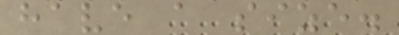have a size.
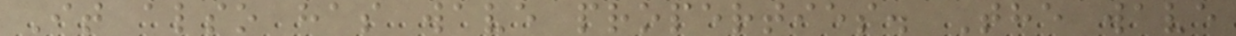It also has wave properties. The wave
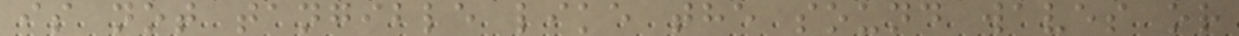is not tangible like the sound waves or
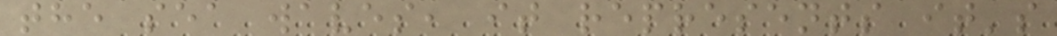the sea waves, it represents it's
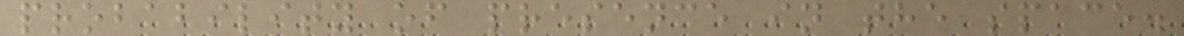probability of presence in the space.
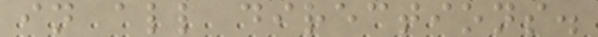in all directions.
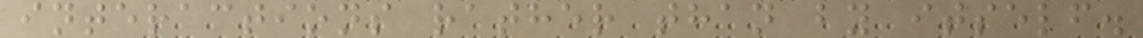interactions rather than by itself.
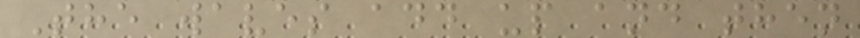The waves add up and then
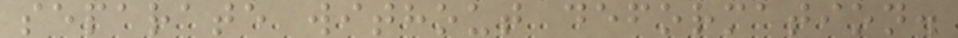separate without deformation.
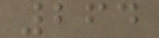264
